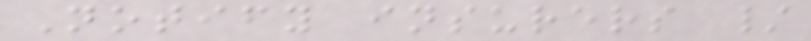Notify insurers /
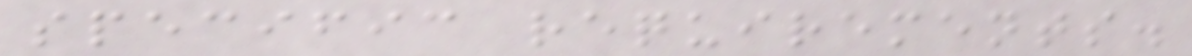specific requirements.
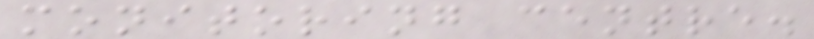monitoring centre.
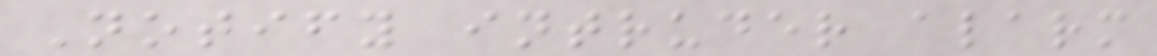Notify intruder alarm
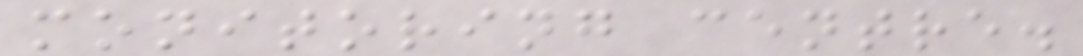monitoring centre.
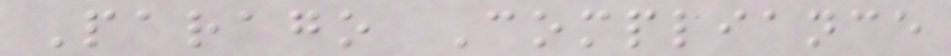Parago Compliance
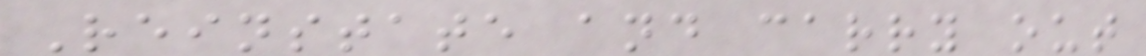Reinstate and carry out
